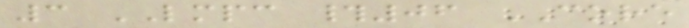3 LMPC #06 CORE
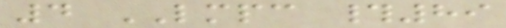4 LMPC #89
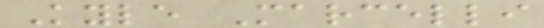Kyle Marcelli
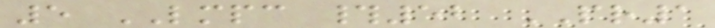5 LMPC #52 PR1
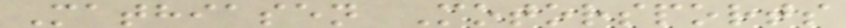Mathiasen Motorsports
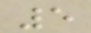5
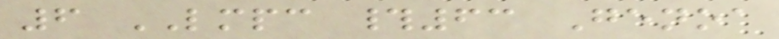6 LMPC #63 Genoa
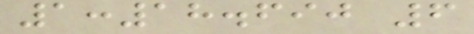1:18.690 6
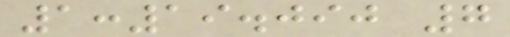1:19.090 7
